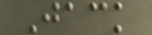Jack
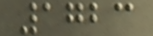1723
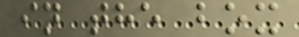in the box
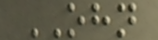OHN
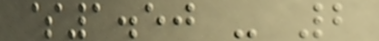$1.50 - 2
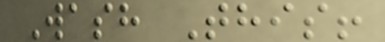Wash This!
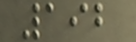192
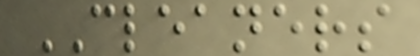CLEANERS
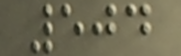504
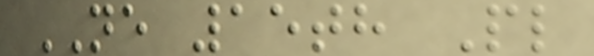NE 15th Pl
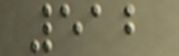512
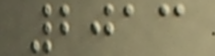2013
